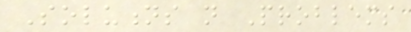Solutions not Problems
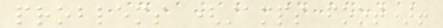problems (stamps foot)!
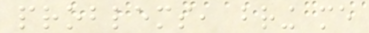problems, bring me
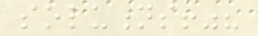solutions!"?
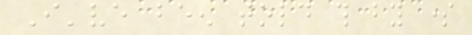I've been told this by some
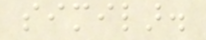similar.
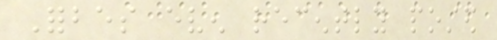Forbes even recently posted
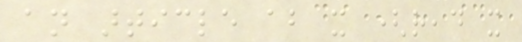an article about it (read it
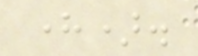here).
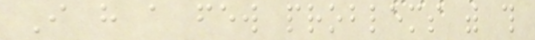I have a few problems with this
